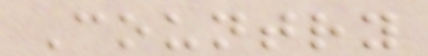Country
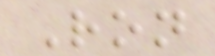Ron
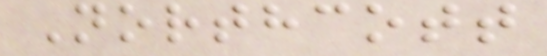Northcott
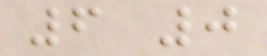6 0
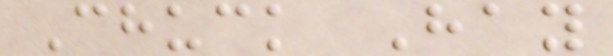Chuck Hay
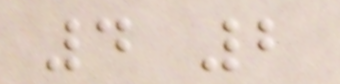4 2
